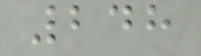248
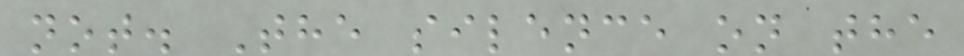not. The silence on the
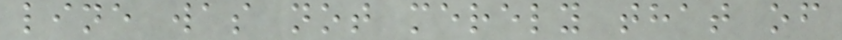line was not merely that of
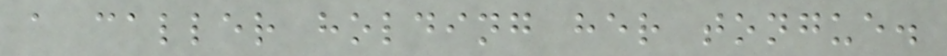a caller holding her tongue.
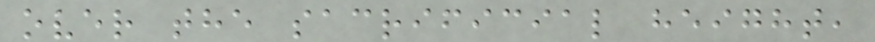over the sacrificial height,
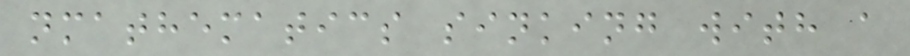nmathematics sinking with a
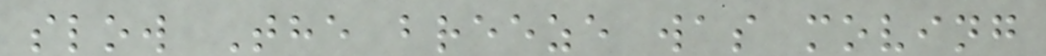slow The breeze was moving
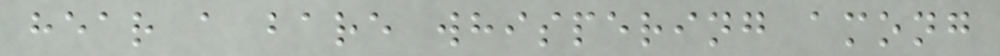hear a bare whispering among
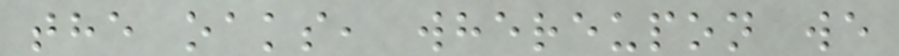the oaks, whereupon we
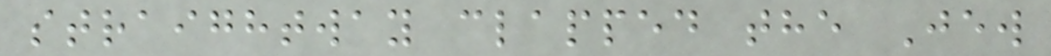straightway clapped the Jew
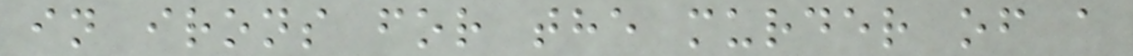in irons for the murder of a
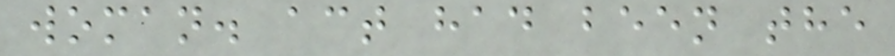woman. act had been the
